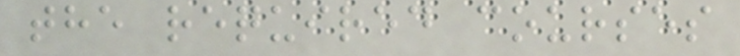the required courses
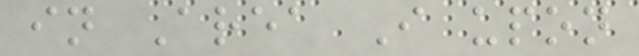in Area I upon
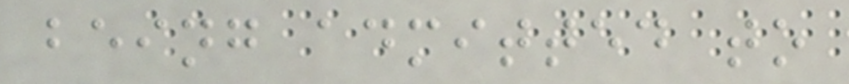being admitted to
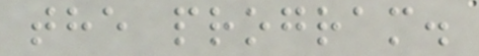the program.
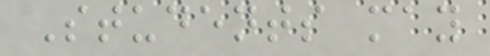Students may
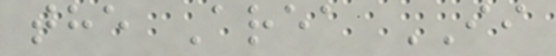the Area II
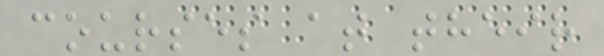courses at their
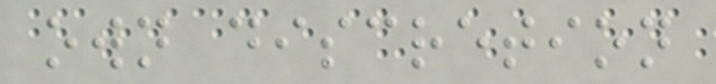own discretion
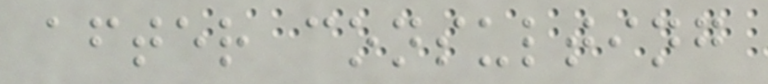after consulting
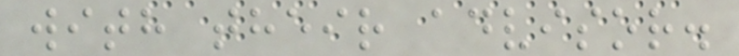with their advisor.
